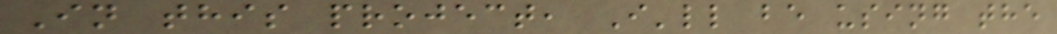In this project, I'll be using the
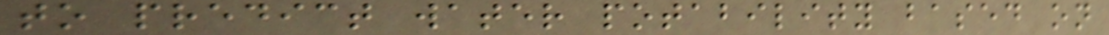to predict water potability based on
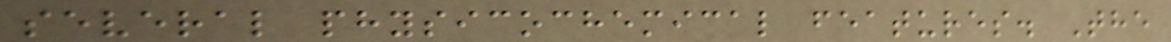several physicochemical features. The
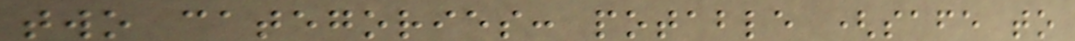two categories: potable (safe to
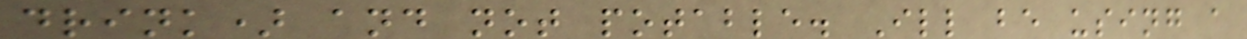drink) and not potable. Ill be using a
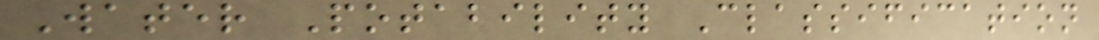Water Potability Classification
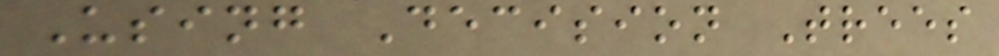Using Decision Trees
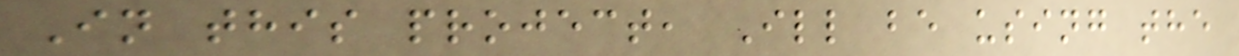In this project, Ill be using the
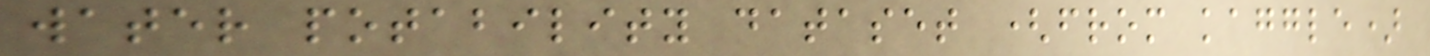water potability dataset (from kaggle)
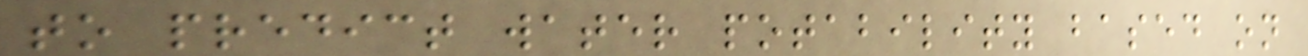to predict water potability based on
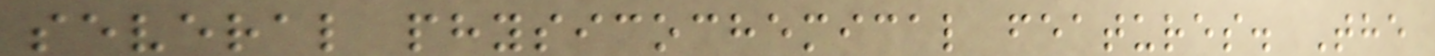several physicochemical features. The
